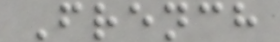French
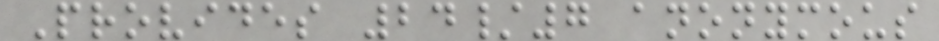Provides 24/7 anonymous
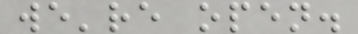we're open.
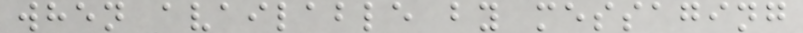when available by messaging
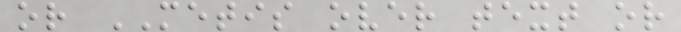or METIS over text or
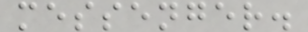messenger.
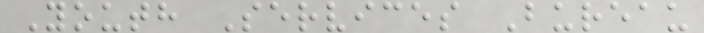Youth Services Bureau
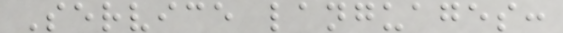Service languages:
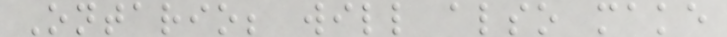Ontario; will also make
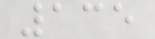135
